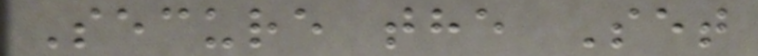Secure the Set
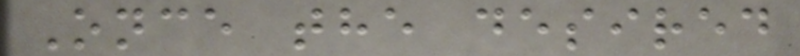Once the desired
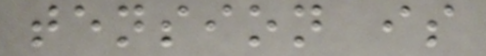tension is
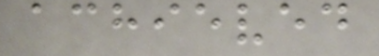achieved
